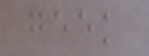geek
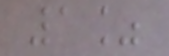1%
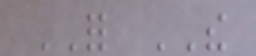FOR THE
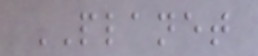PLANET
